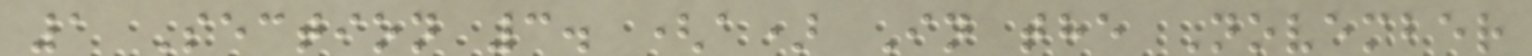1 Section 3. (a) In the November
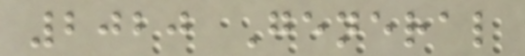2020 General
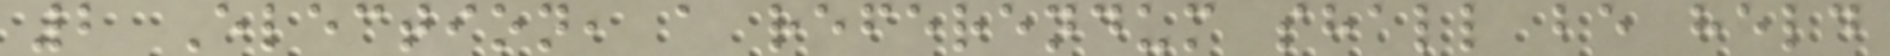2 Election, a referendum shall be held
